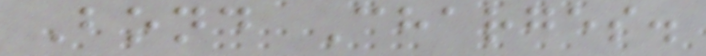Bond Charges.
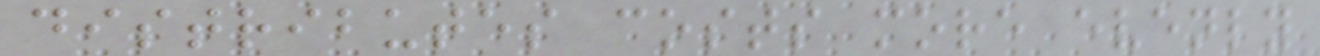distributes costs more evenly
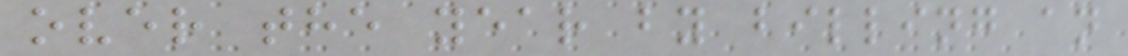over the year by billing an
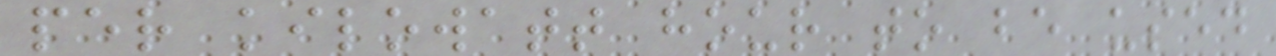per kilowatt hour to be used
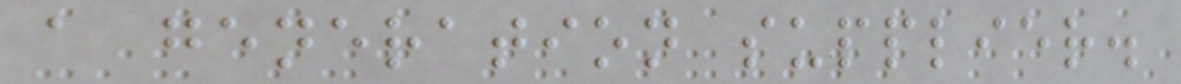a generation supplier.
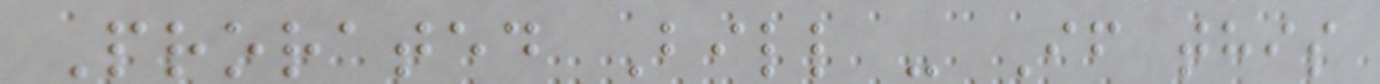Prorated Bill - If this
